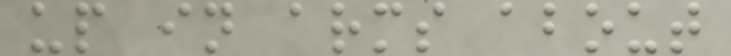up in arms about
